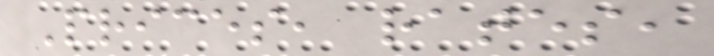Prices, rates,
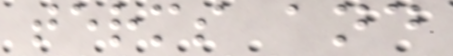terms and
